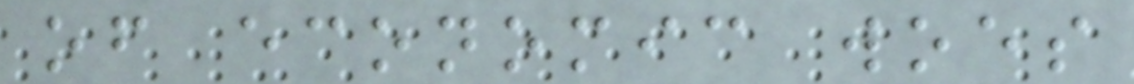of economic woes
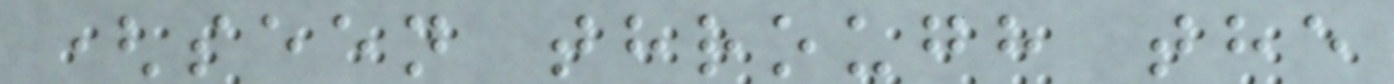(seen through the
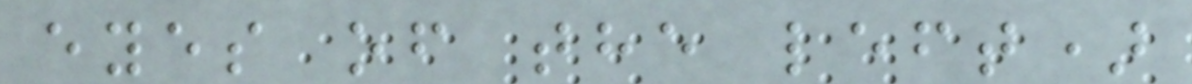eyes of the left)
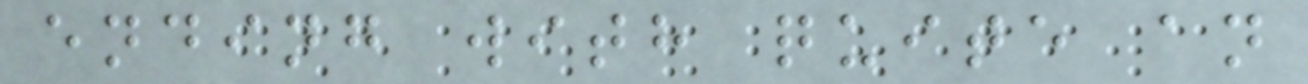ending with quite an
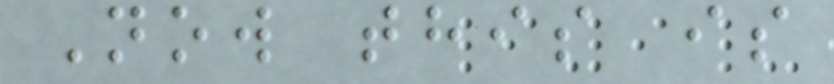Now this is
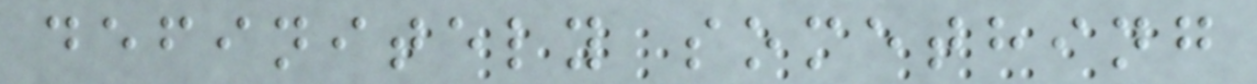definitely something
